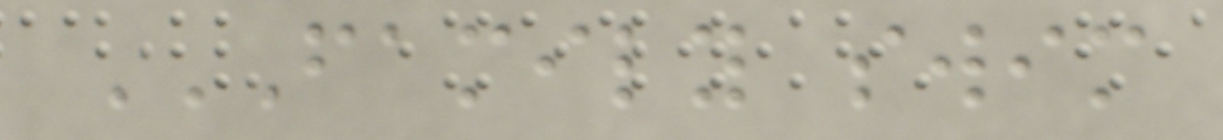FAMILY SWIM
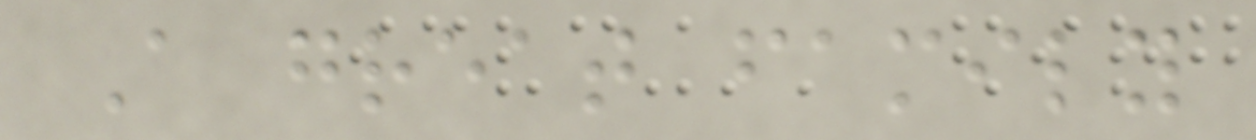A great family
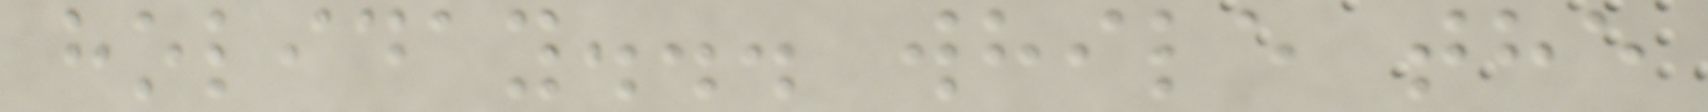holiday... while the
